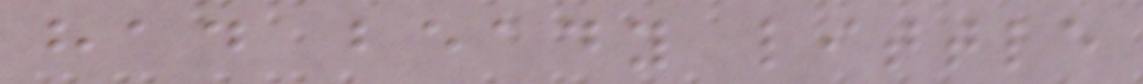had beady little
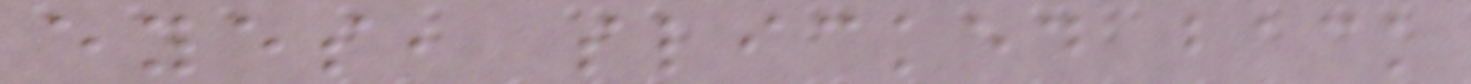eyes, slicked back
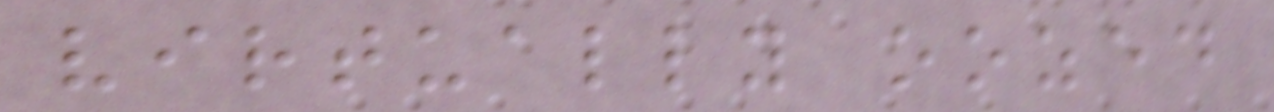virtually oozed
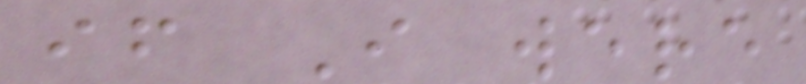if I were
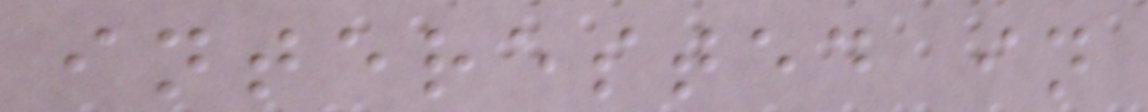interested in
